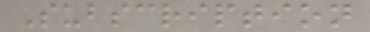Subscription
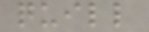quill
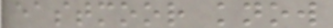eastmoor know
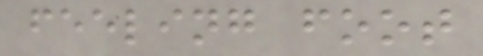feeling foot
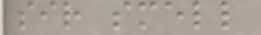sir smell
